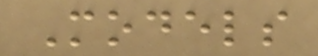Models
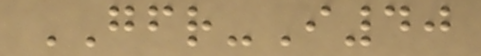GFR-I40
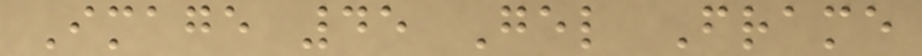Image 45 Gel Frame
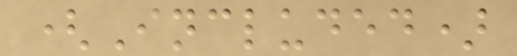(Included)
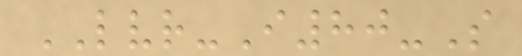LVR-I80-S
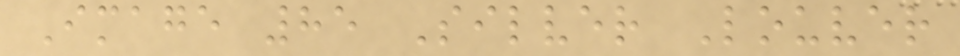Image 85 Silver Louver
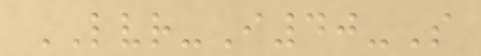LVR-I40-S
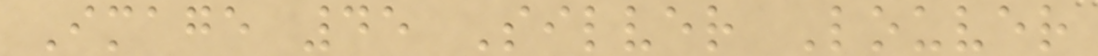Image 45 Silver Louver
